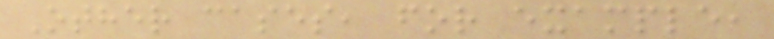Other cases, for example,
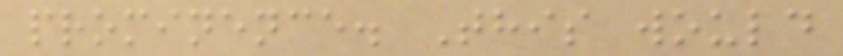prominence. This would
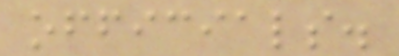officials.
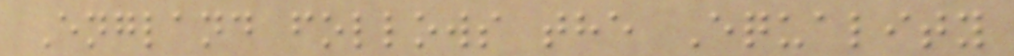England follows the Equality
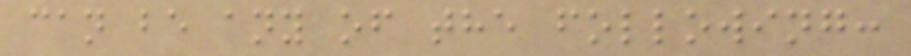can be any of the following:
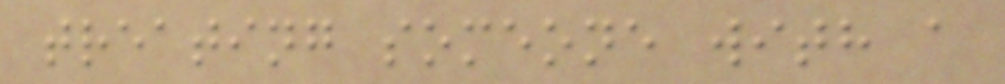treating someone with a
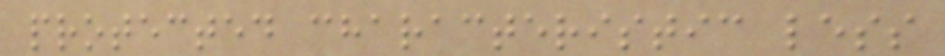protected characteristic less
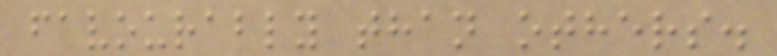favourably than others.
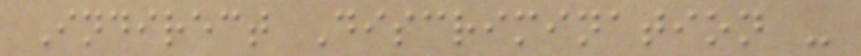Indirect Discrimination -
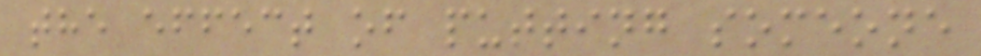the effect of putting someone
